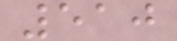510
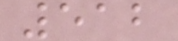512
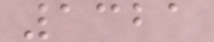1321
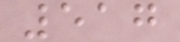517
